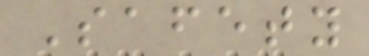Safety
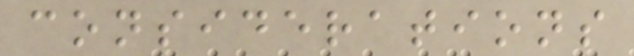considerations
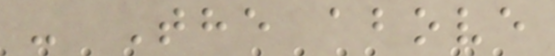- The above
